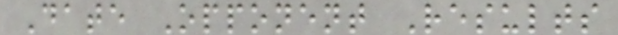Date Opponent Results
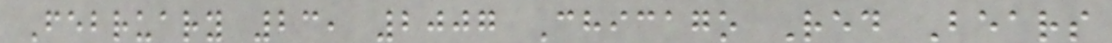February 23, 2007 Chicago Red Bears
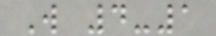W 4-1
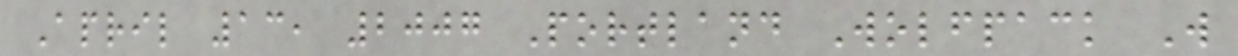April 13, 2007 Portland Wolfpack W
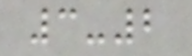3-2
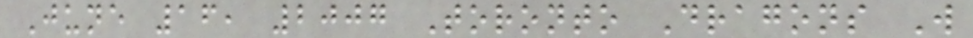June 16, 2007 Toronto Dragons W
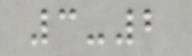3-2
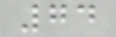74
